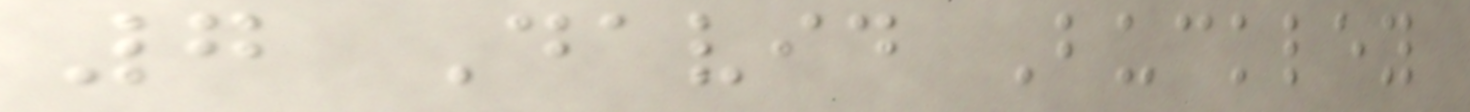7 David Buckley
